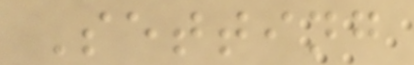Setting
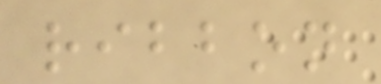ribbon
